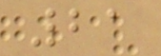21
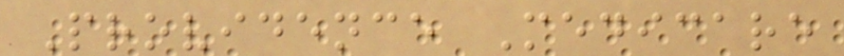Providence Medicare
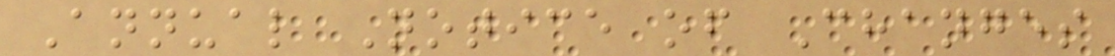Annual Notice of Changes
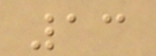13
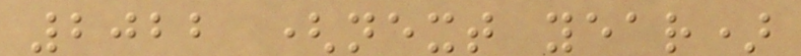2022 (next year)
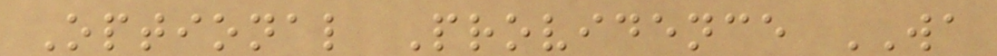Optional Providence WA
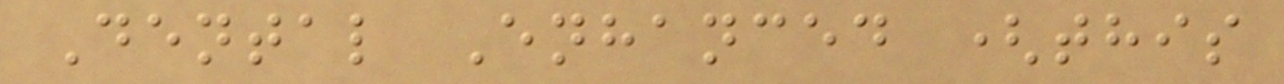Dental Enhanced (this
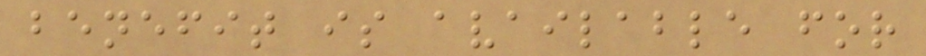benefit is available for
